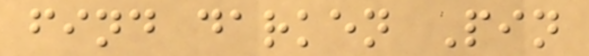find darken Pin
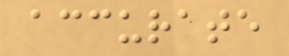accurate
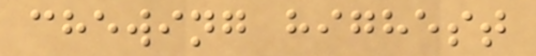chewing highest
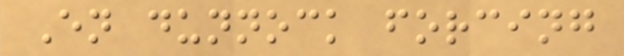En dunnock forcing
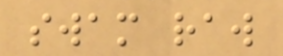swam raw
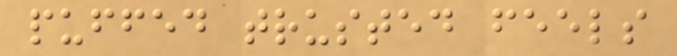puffed trusted feels
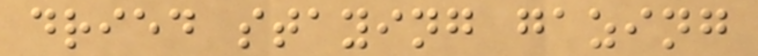dried staying gazing
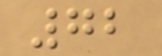72
